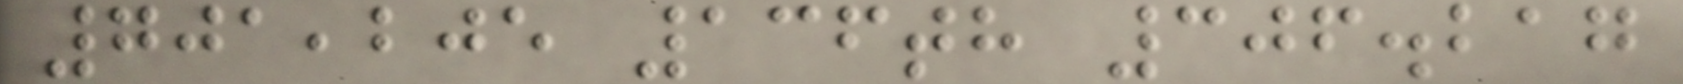701,205 136th 306.217
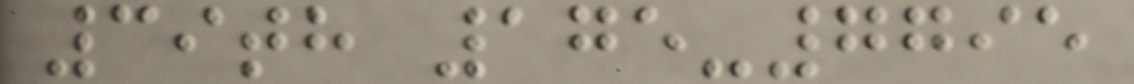39th 175-7795
